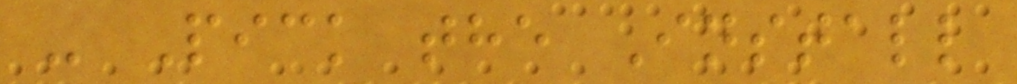- Pick the Install
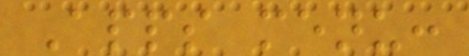Apps menu:
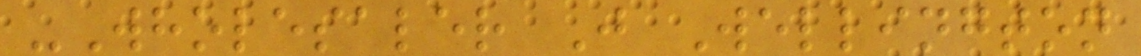-Wholesaler J Wellington
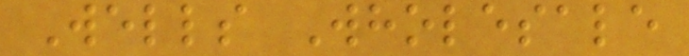Wells Wholesale
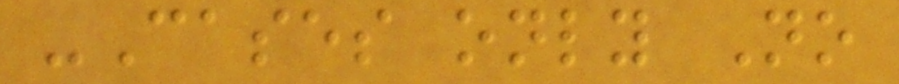-Cases only No
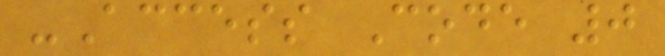-Access Code 0
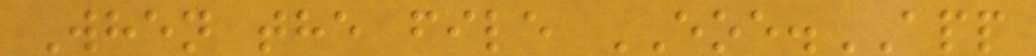When the file EOE.APP
